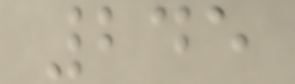245
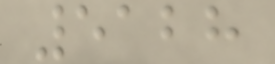5128
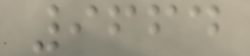9664
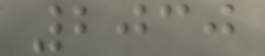2030
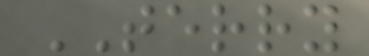TERRY
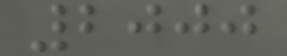2000
